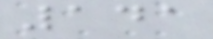141
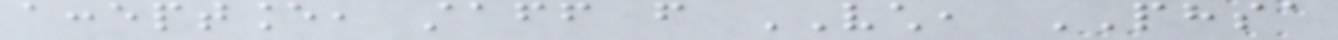acceptance, staff from VCH, PHSA
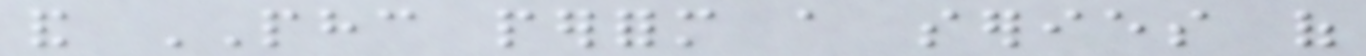and PHC perform a series of
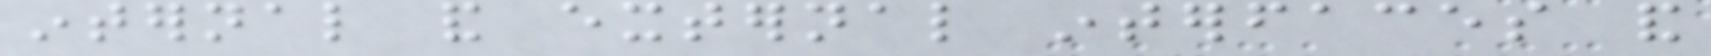internal and external interfaces and
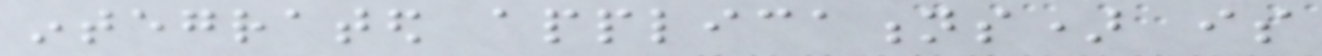integrated applications) is
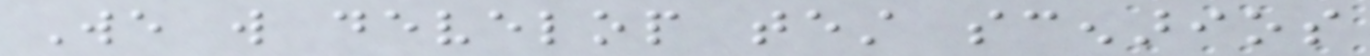We will develop test scenarios
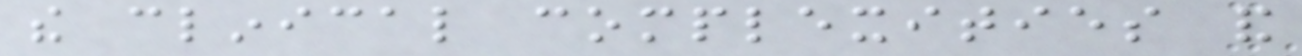the clinical complexities and
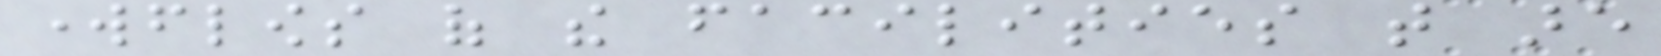workflows of the facilities that are
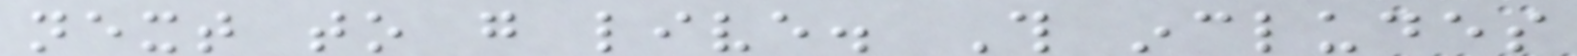next to go live. This includes
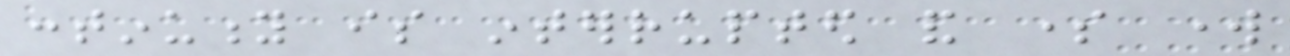continuity is interrupted and some work
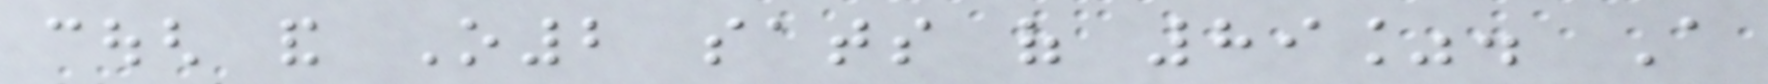cough and O2 sats of 89%. A
